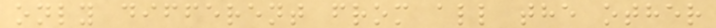only different from all the other
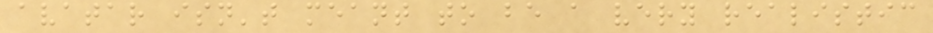avatar isn't meant to be a very realistic
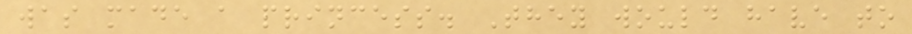was made a princess. They would have to
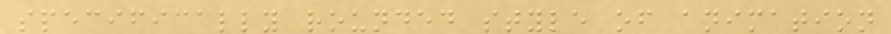specifically rounded style of animation
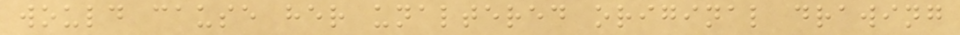would cause her unaltered original drawing
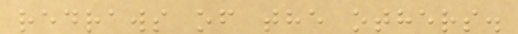redraws of the others.
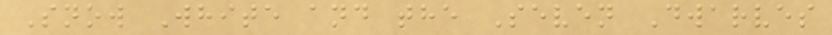Snow White and the Seven Dwarves
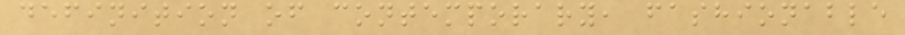definition of contemporary, fashionable
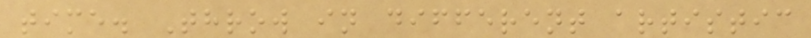time. Throw in different artistic
